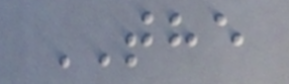THE
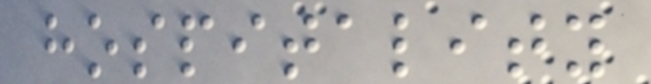hospitality
